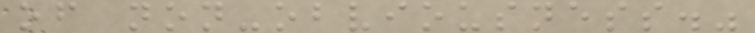of non-obviousness."
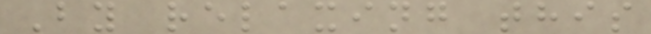By relaxing this
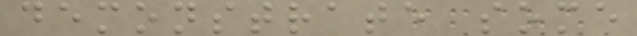demonstrate some
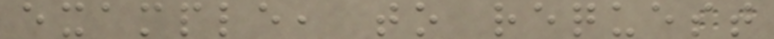example, to request
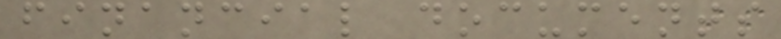financial documents
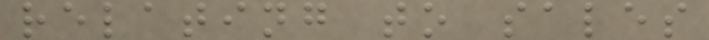relating to sales
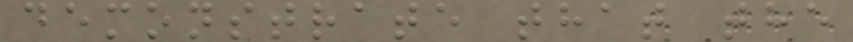demonstrate that the
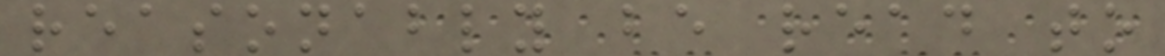reasonably be read to
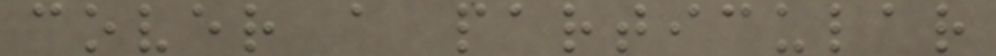cover a particular
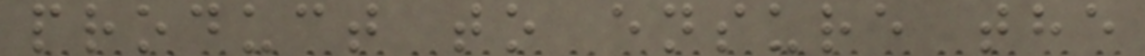product to ensure the
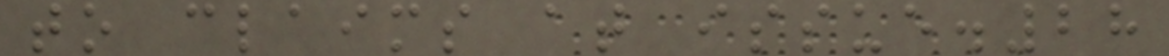to claims at issue.28
